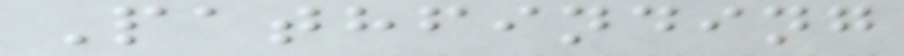Pathfinding
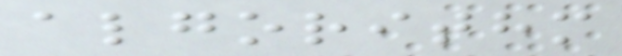algorithm
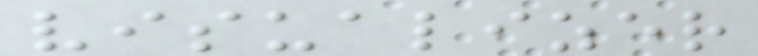visualizer
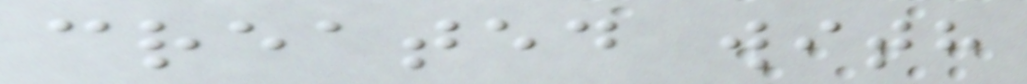created with
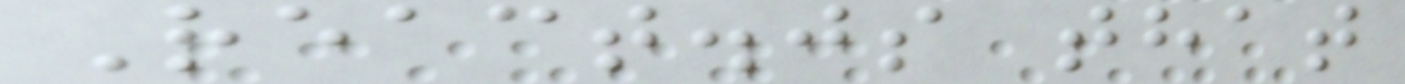React.js that
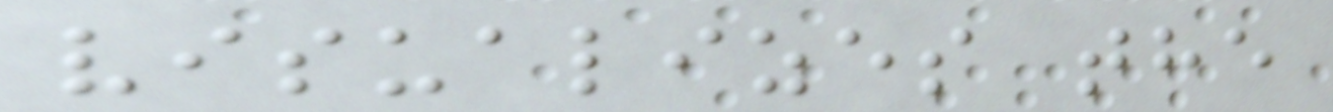visualizes the
